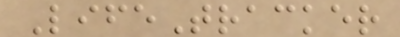LifeTracker
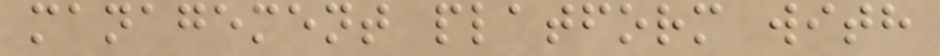management platform with
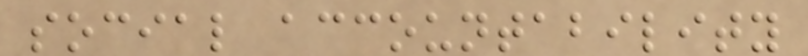social accountability
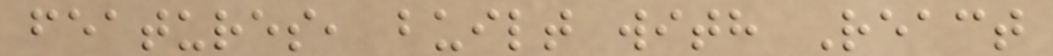features, built with React
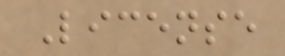License
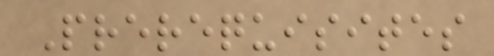Prerequisites
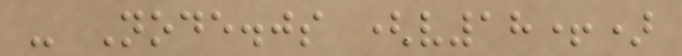- Node.js (v18+)
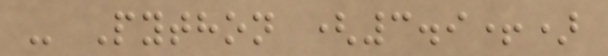- Python (3.9+)
